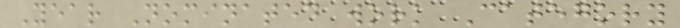Year Nominated work Category
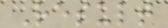Result
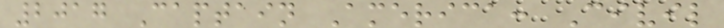2017 Captain America: Civil
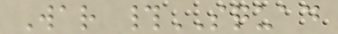War #SQUAD
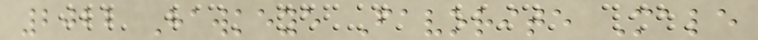2022 Hawkeye Favorite Male
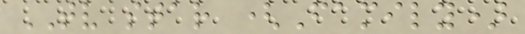TV star (Family)
